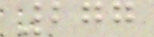277
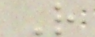R
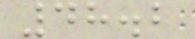48.2
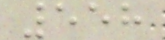558
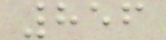856
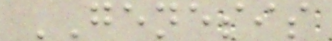GENESIS
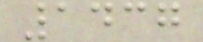1437
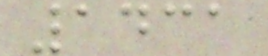1431
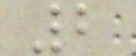2
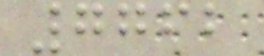7762
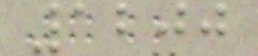1200
